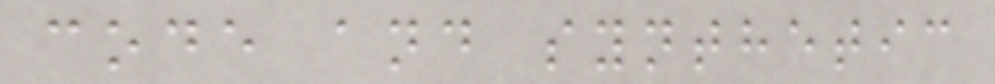code and synthetic
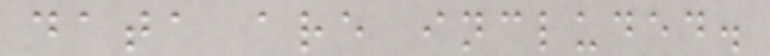data are included.
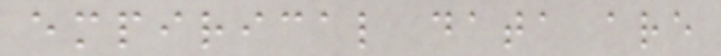empirical data are
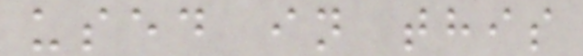used in this
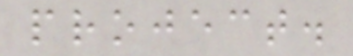project.
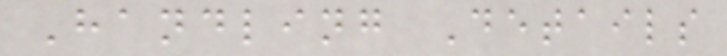Handling Details
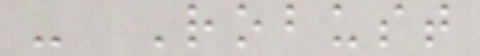- Robust
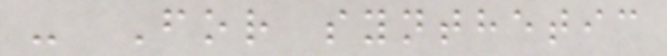- For synthetic
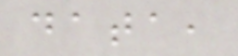data,
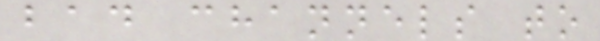bad channels to
